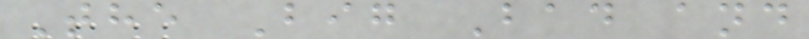The Big Bad and
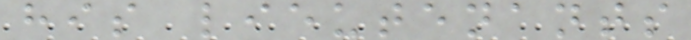his lieutenants
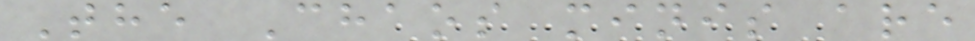The Chaos minis are
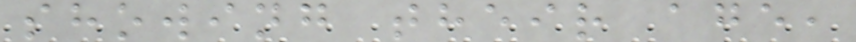showing their age,
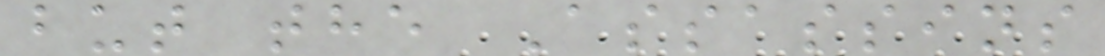but the Assassins
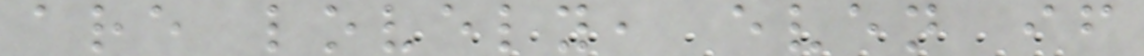are lovely, even if
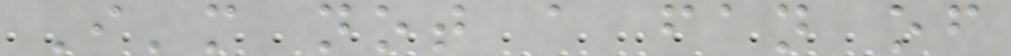I'm not a fan of
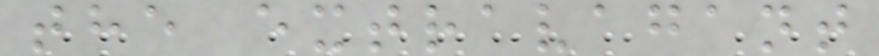the extravagant
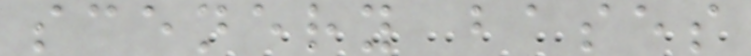scenery bases
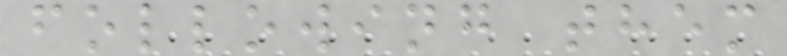following them
